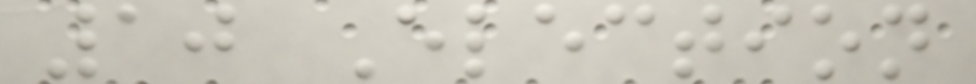10 Election
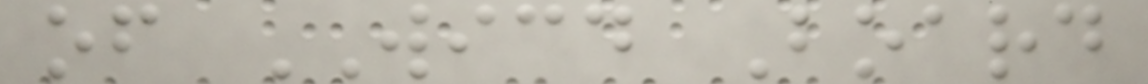of WICD Board
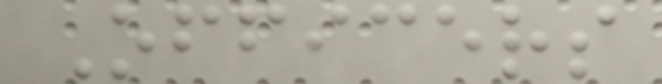Officers
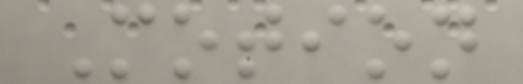Motion
